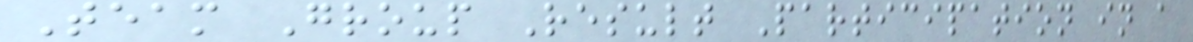Team Group Result Participation in a
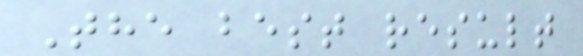The best result
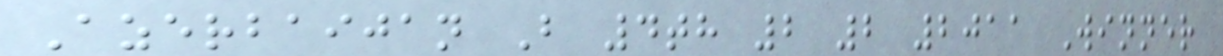Azerbaijan B 4th 2 2 2011 Winner
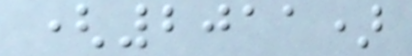(2011)
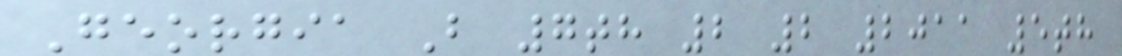Georgia B 7th 2 2 2011 5th
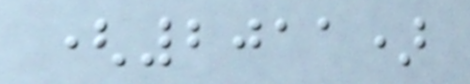(2011)
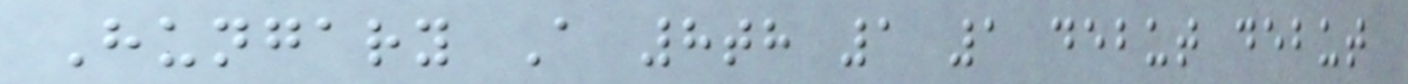Hungary A 8th 1 1 debut debut
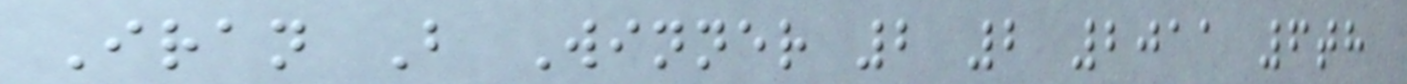Iran B Winner 2 2 2011 6th
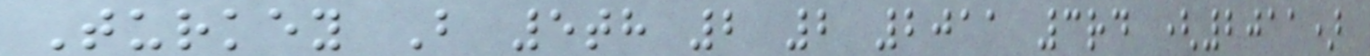Turkey B 5th 2 2 2011 3rd (2011)
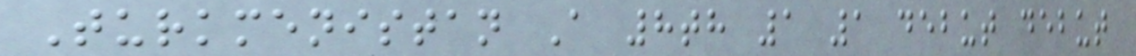Turkmenistan A 8th 1 1 debut debut
